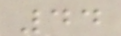44
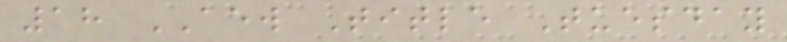18 AEW Title Tuesday
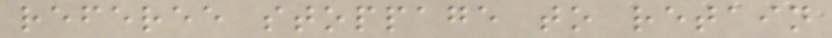referee stoppage to retain
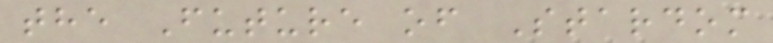the Future of Stardom
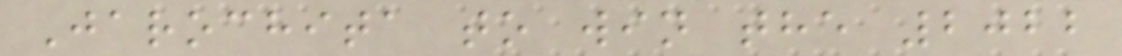Jarochita to win the 2022
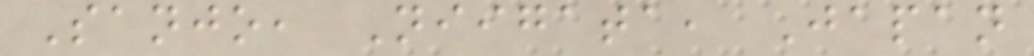Sanjo, Niigata, Japan
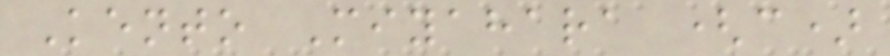Kento Miyahara (c)
